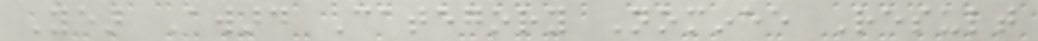Year Award Category Nominee Result
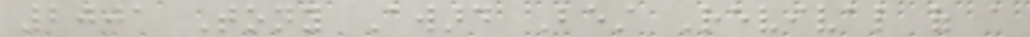2001 Tony Award Best Revival of a
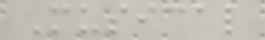Musical
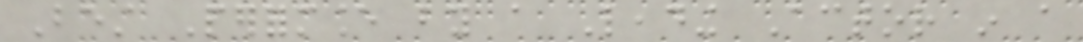Best Performance by a Leading Actor in a
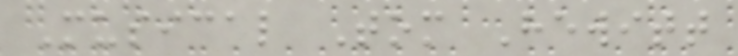Musical Tom Hewitt
